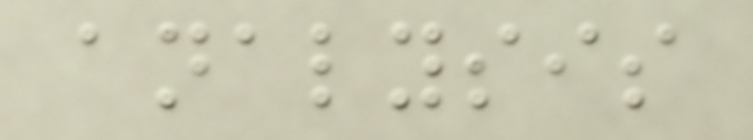analysis
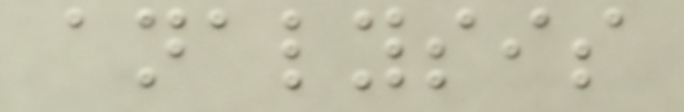analysis
